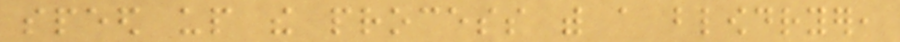speed up the process with a blowdryer,
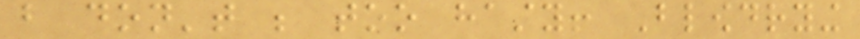but don't be too hasty! Blowdrying
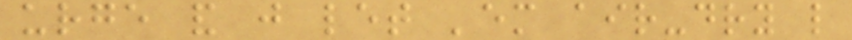urge and just let 'em air-dry like
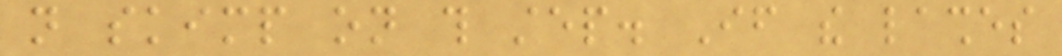not skimp on this step. If the lashes
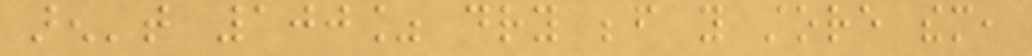aren't 100% dry before you store them,
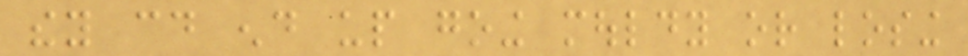they could end up going mouldy or losing
